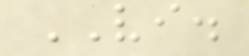VI.
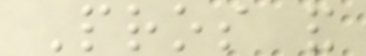Pros and
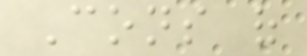Cons of
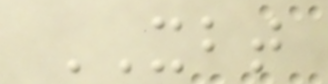XBT
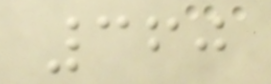360
